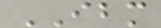IBM
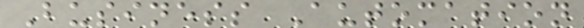Business Automation
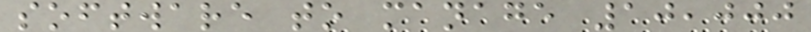software to manage 10,000
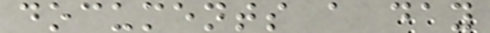documents a day
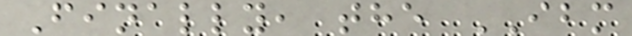Finally, the IBM
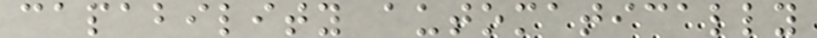capability automatically
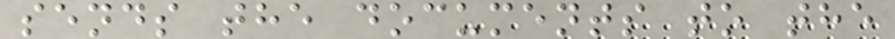sends the documents to the
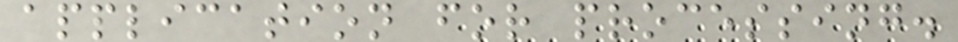application for processing.
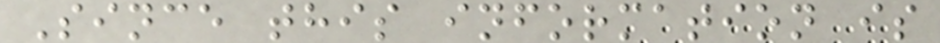Since this information is
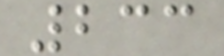233
